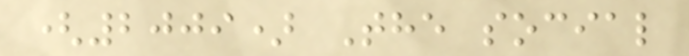(2009) The social
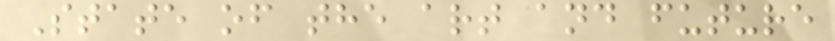State of the art and future
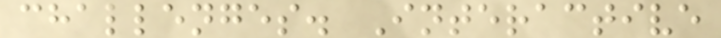challenges. Interactive
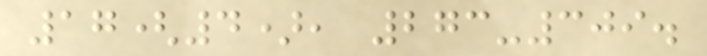17(4), 273-309.
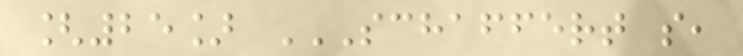[25] SCHAFFERT S,
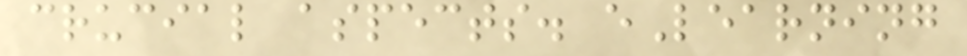crucial aspects. eLearning
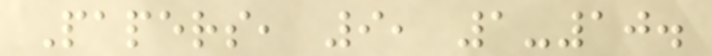Papers, 9, 1-10.
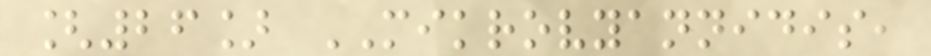[26] MIKROVYANNIDIS,
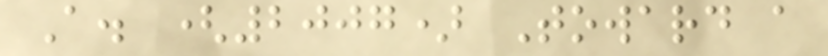A. (2007) Toward a
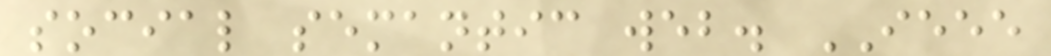social semantic web. IEEE
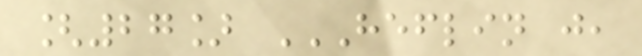[27] HEFLIN J,
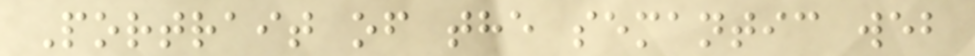Portrait of the semantic web
